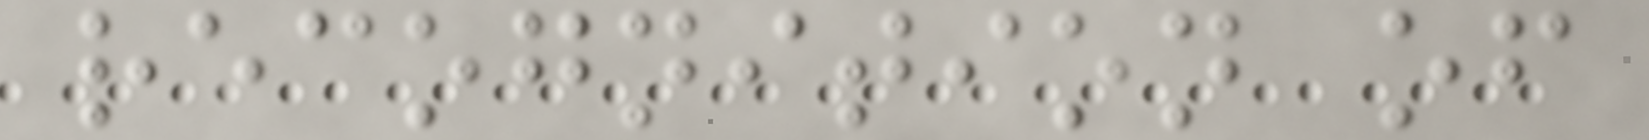recognition of
